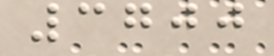3700
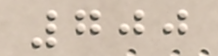700
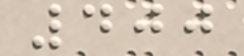400
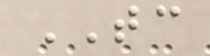TC
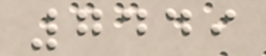7449
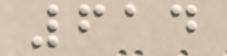614
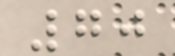70
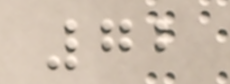72
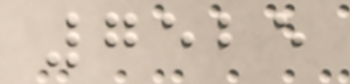7525
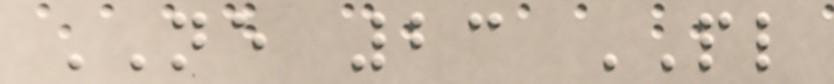NE 23 PL
